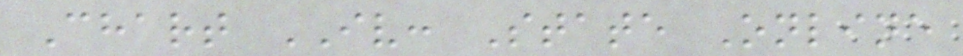Chart IV: State Online
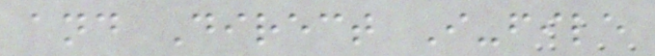and Direct I-file
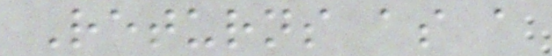Returns as a
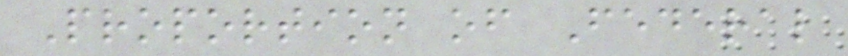Proportion of Federal
